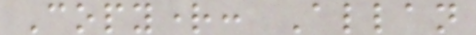Copyright: Allan
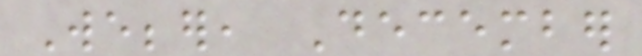Webber, December
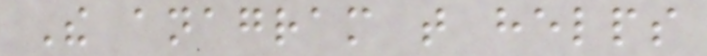The anagram that helps
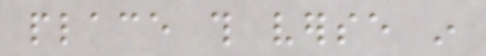place this verse in
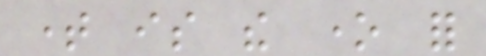time is the one for
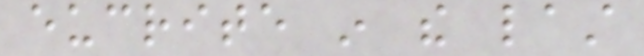eucrite in the last
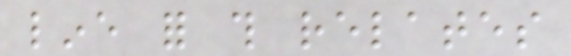line for this relates
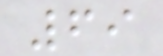69
